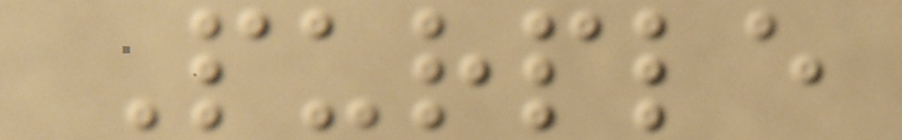Purple
